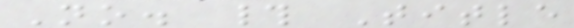No. # Title
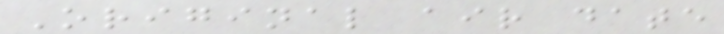Original air date
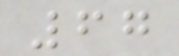67
